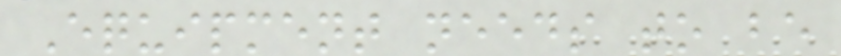Equipment needs to be
